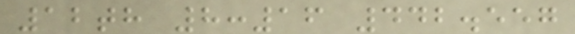12th 8:16 442.557
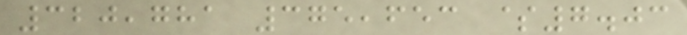320,781 375,653 $7.03
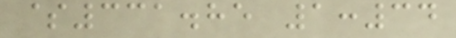$331.85 1:34
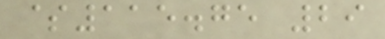$115.75 29
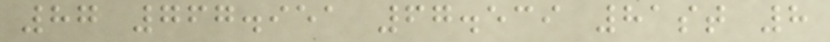87 767.951 67.539 81st 8
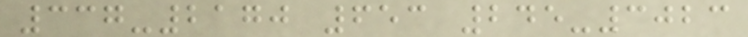337-2170 653 245-3023
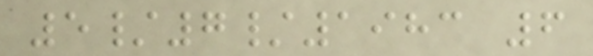5/7/1983 6
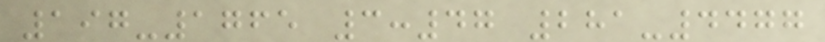197-1765 3:47 281-4477
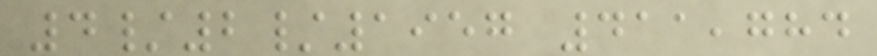4/2/1957 411,784
